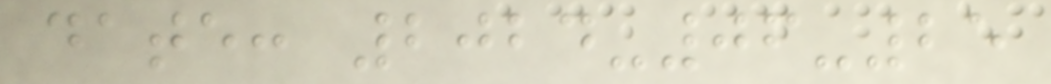date: 2024-06-25
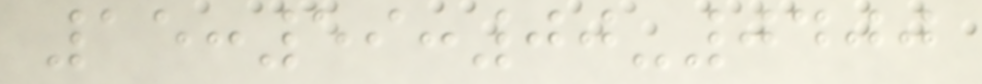15:59:00-0400
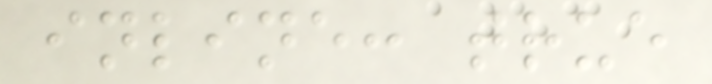inline: true
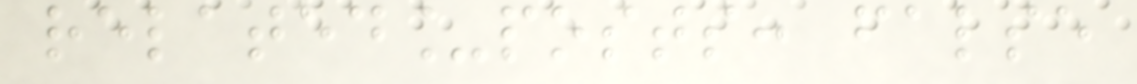related_posts: false
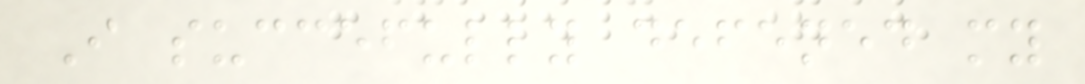I succefully defened my
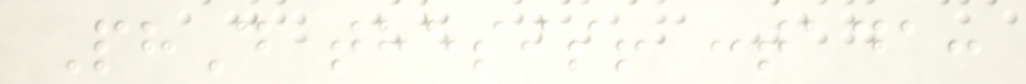PhD thesis! :tada:
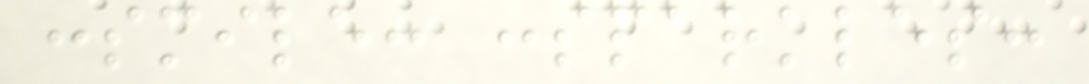:smile: :sparkles:
